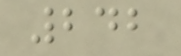242
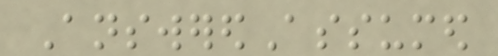AnsweredAssumed
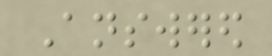Answered
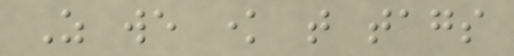As we know that tags
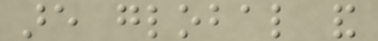are global and
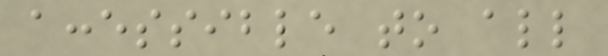accessible to all
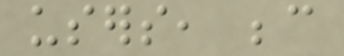users, because
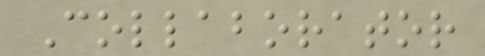Collaborator
